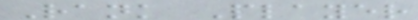Rank Player
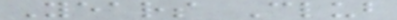Years Club
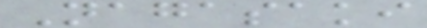Nagasaki
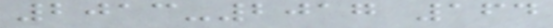2013-2017 164
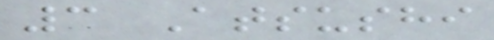3 Atsushi
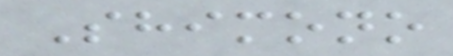Shimono
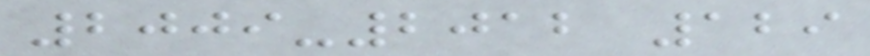2009-2012 129
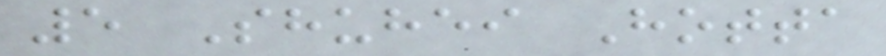5 Shuhei Hotta
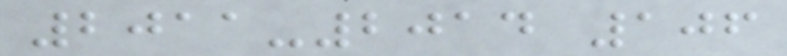2011-2014 106
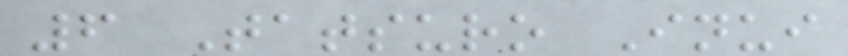6 Tatsuro Inui
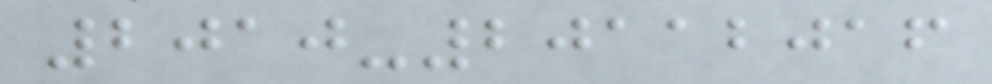2010-20112016
